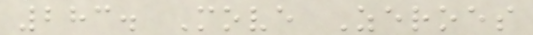283. Move Zeroes
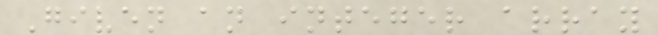Given an integer array
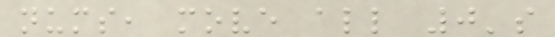nums, move all 0's
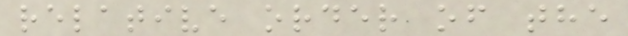relative order of the
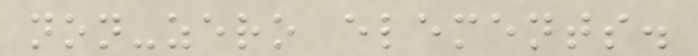non-zero elements.
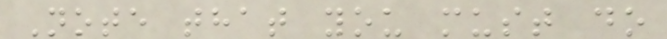Note that you must do
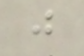j
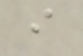i
